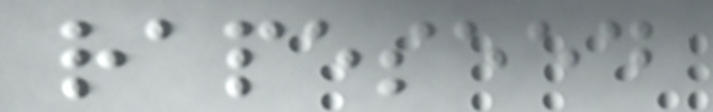rapeseed
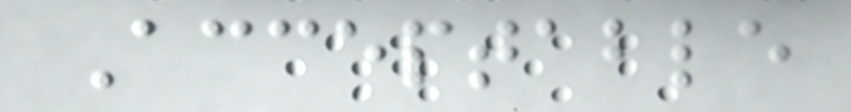Acceptable
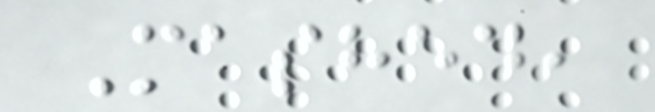Mashed,
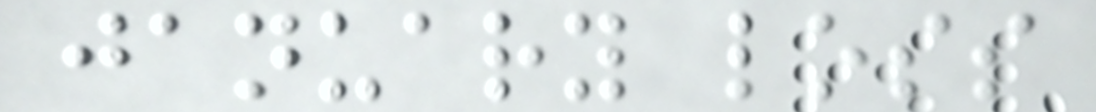january loss
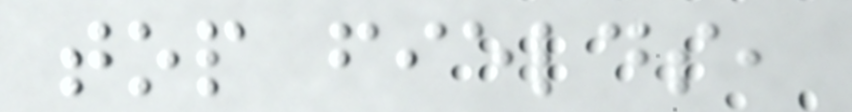top fields,
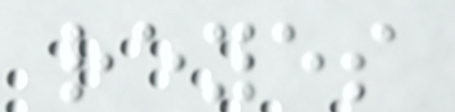reyes
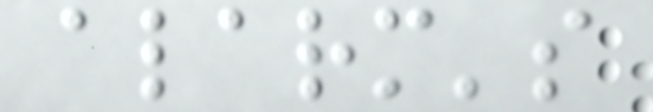alarm's
